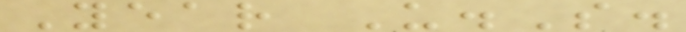Year U.S.
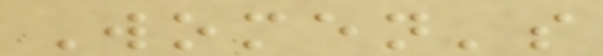Women's
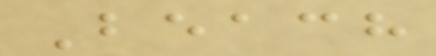Beach
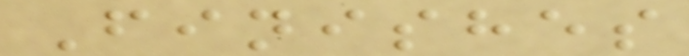Finishes
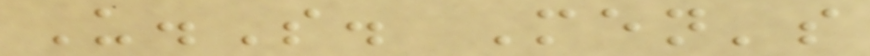U.S. Men's
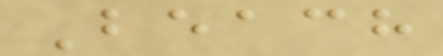Beach
